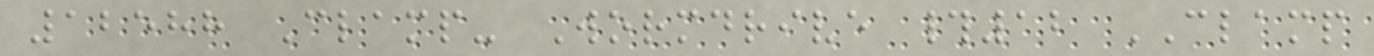12588 Clamp- Wormdrive #12 CLAMP
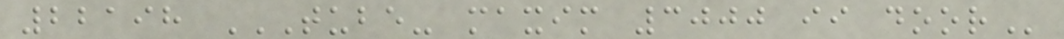22198 TUBE- MAXIM 3000 II DOOR
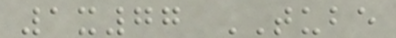1x77 TUBE
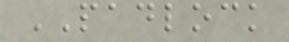PADLOCK
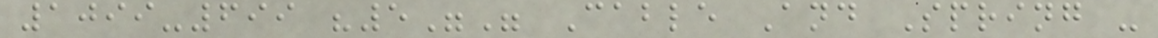1099-699 "5"" Cable And Spring -
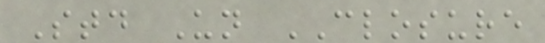Std Un CLOSURE
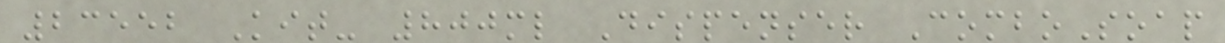23552 Kit- 800ml Dispenser ComboSoap
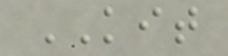KIT
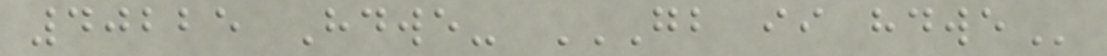40225 Hdwe- GB II HDWE
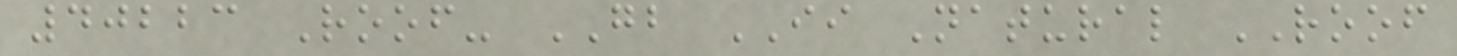40223 Roof- GB II Natural ROOF
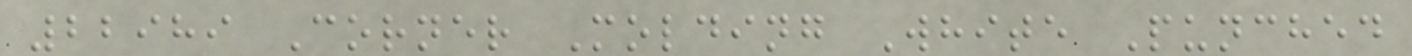22989 Corner Molding White Punched
